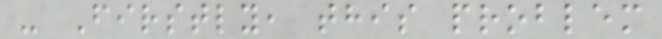- Firstly, this problem
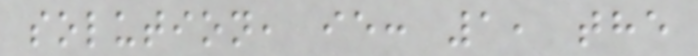solution, ie: 1, the
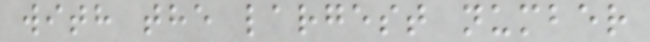with the largest number
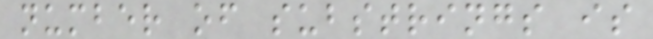number of substrings is
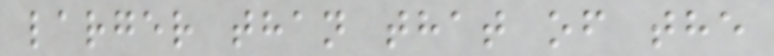larger than that of the
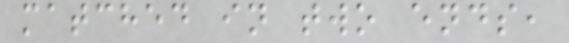matched in two ends,
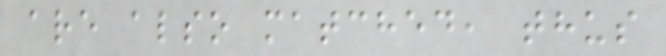are also matched, thus
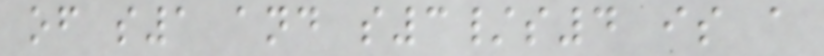of s1 and s3/s4 is a
